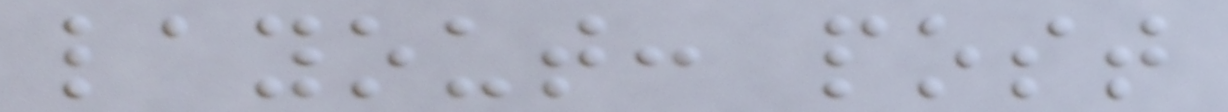layout: post
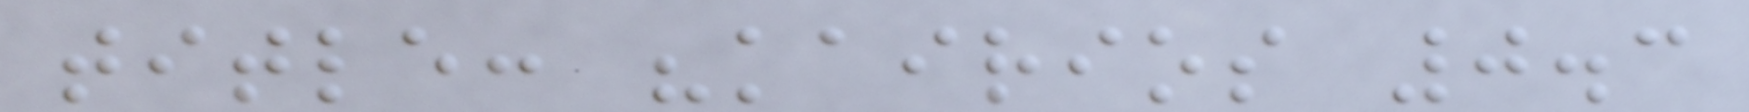title: "kairios 0.3
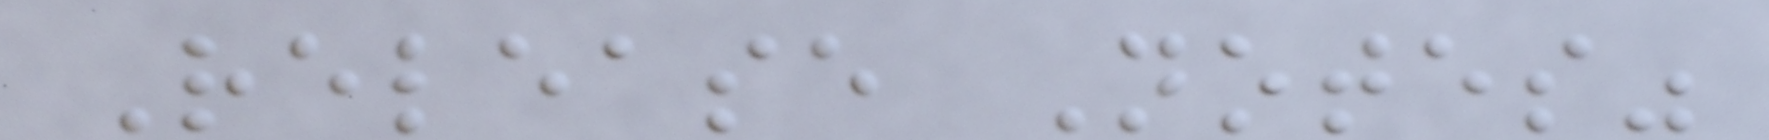Release Notes"
